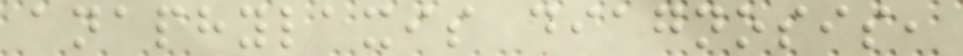anaphylaxis diagnosis,
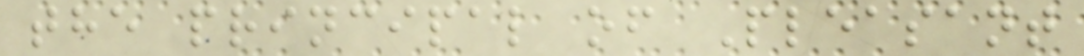the principal of Pleasant
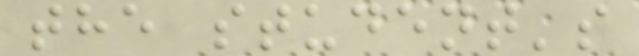the student's
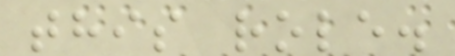this role.
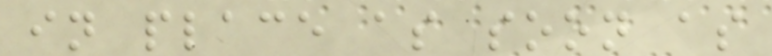in place as soon as
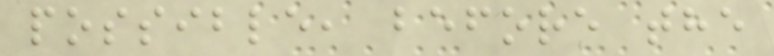possible, before the
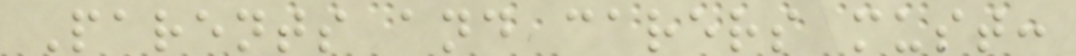Parents and carers must:
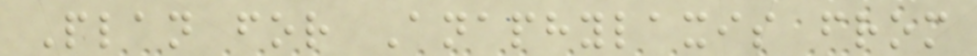Plan for Anaphylaxis from
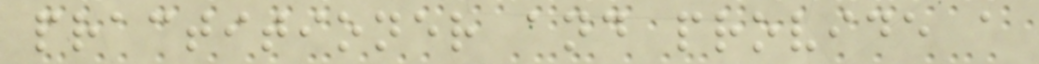practitioner and provide a
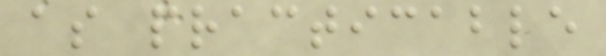as practicable
